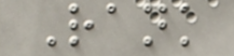Rank
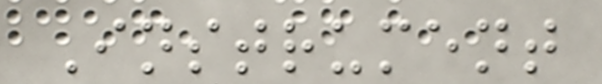Instrument
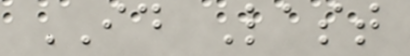ID Last
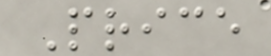Price
